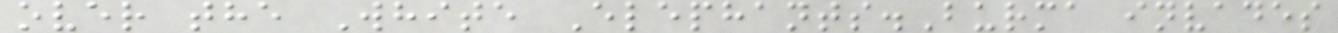over the White Elephants.Burma invades
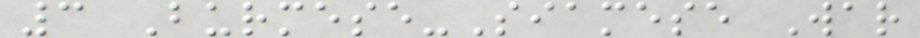3 Burmese-Siamese War
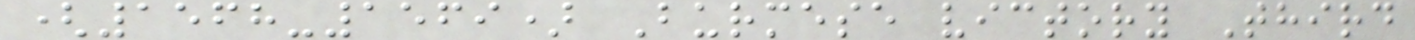(1568-1569) Burmese victory Third
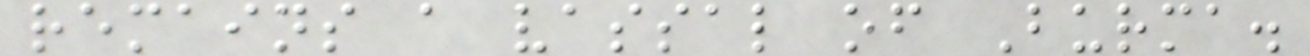remains a vassal of Burma.
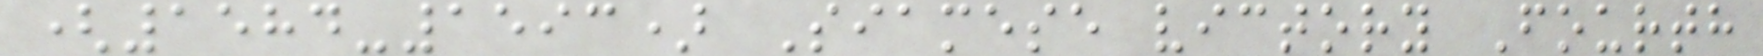(1584-1593) Siamese victory Fourth
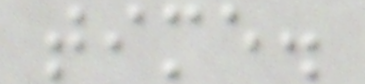time.
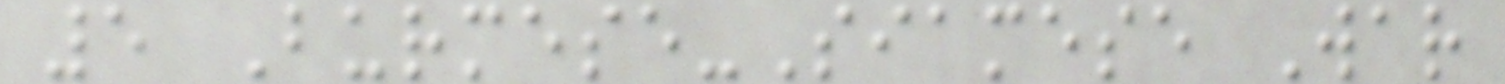5 Burmese-Siamese War
